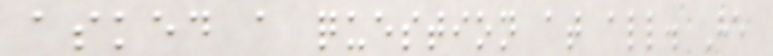asked a question at all. He
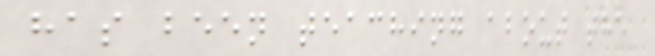has been teaching about the
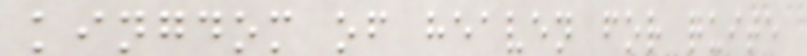kingdom of heaven for quite
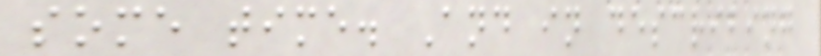some time. And in describing
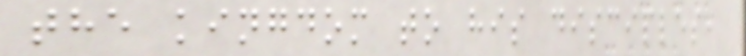the kingdom to his disciples,
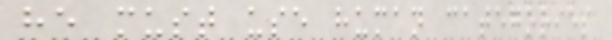he must use human categories
